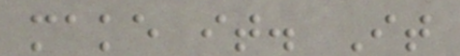make it. It
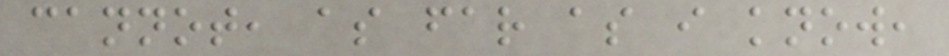cannot, as far as i know,
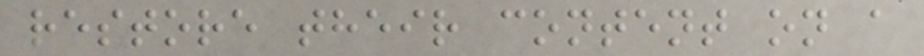restore their content on a
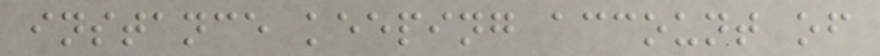instance keeping account of
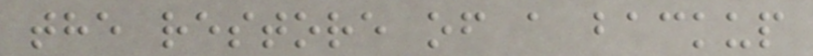the restore of a backup
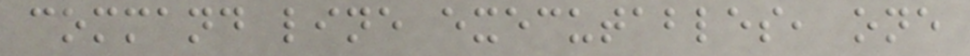command line executables, one
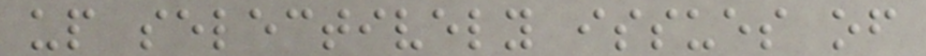up selectively issues of
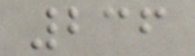236
